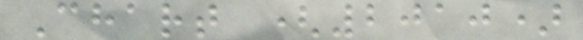Chart (2010)
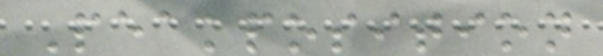Peakposition
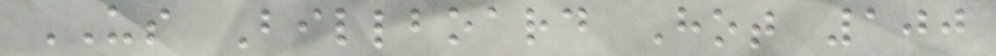US Billboard Hot 100
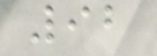92
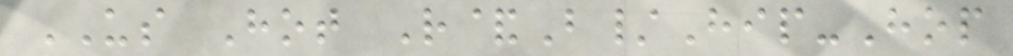US Hot R&B/Hip-Hop
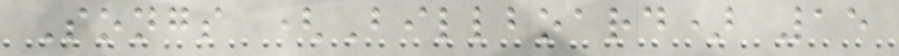Songs (Billboard) 15
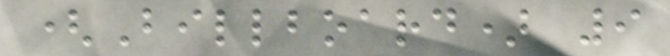(Billboard) 9
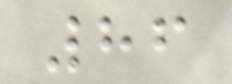86
